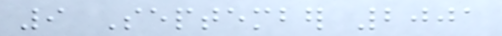9 September 2001
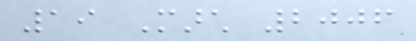19 March 2006
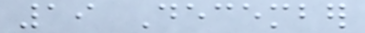19 December
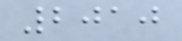2010
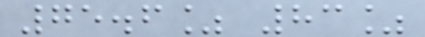75.6% 83%
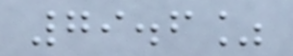79.6%
